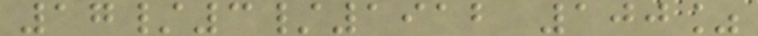17/3/1912 100%
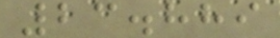23.889
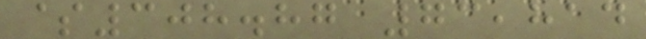$308.87 73,814
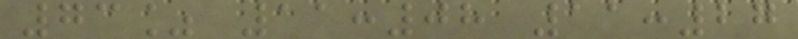73% 11:08 11:27
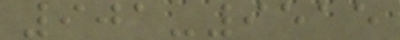901-9515
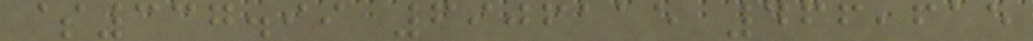$337.99 6906115 466,615
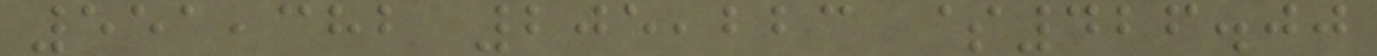551,382 205,223 $426.00
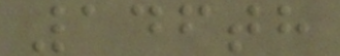146th
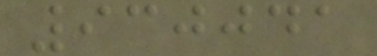930041
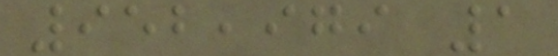952,979 1
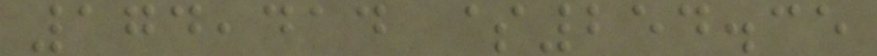174,414 $254.35
